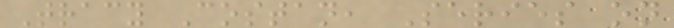Tracy Costan, Series on
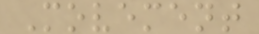Movement
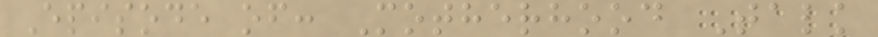Episode of: Motherhood Talk
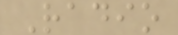Radio
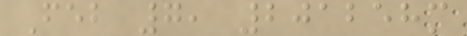Feb 7, 201258m
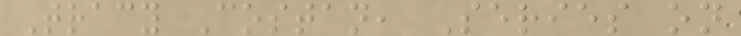Tracy Costan, Series on
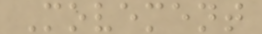Movement
